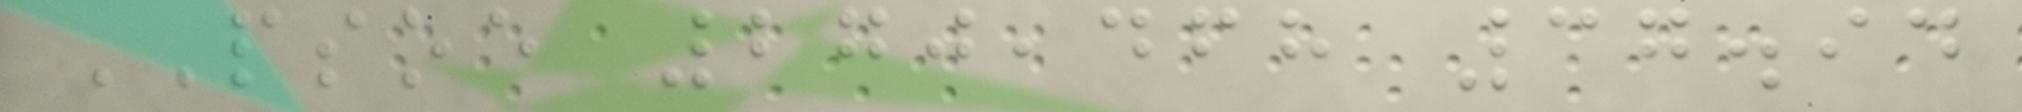PSOE 270,468 37.94
